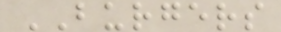BURGERS
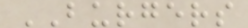BURGERS
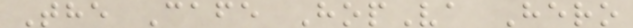The Cafe HopVa Hero
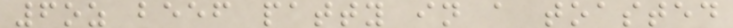6oz beef patty in a toasted
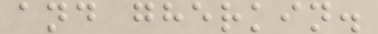and gherkin.
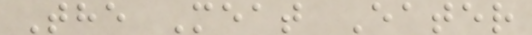The Meat Eater
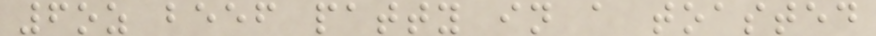6oz beef patty in a toasted
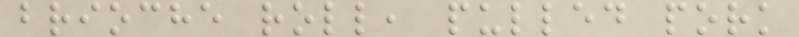brioche roll, pulled pork
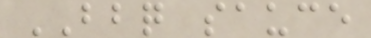BBQ sauce
